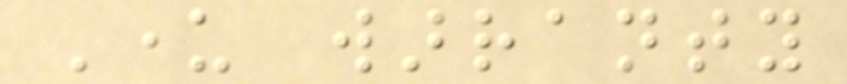Under warranty
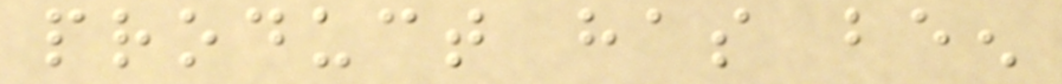product has been
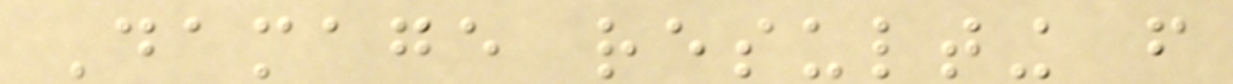Damage resulting from
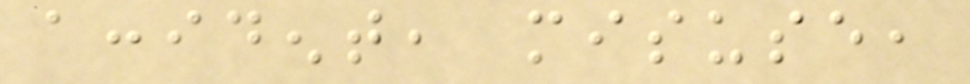accident, misuse,
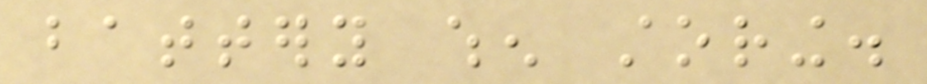battery when storing.
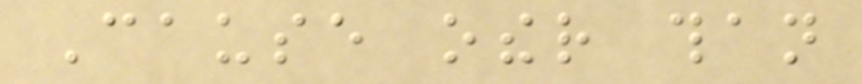Cause other than
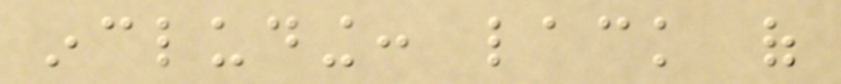including: lack of
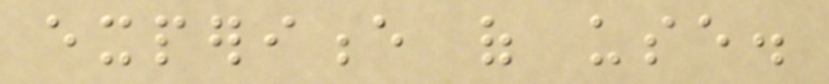experience of use.
